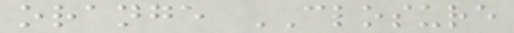orange CLOSURE
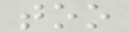too
